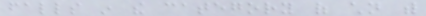falls in the category of children with
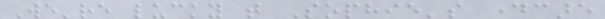We're lucky that Sophie's daycare
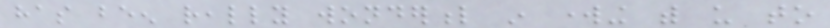has been really wonderful in working with us to
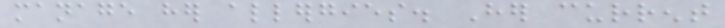manage her allergies. Her current
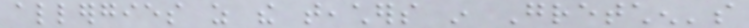allergies as the teachers in Gretchen's
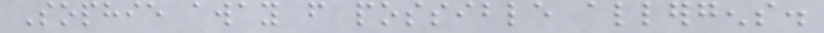Sophie away from possible allergens.
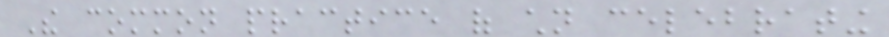The common practice of children celebrating
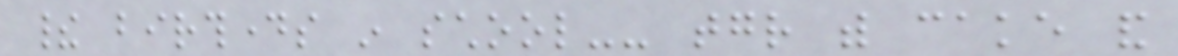their birthdays in school-- together with cake and
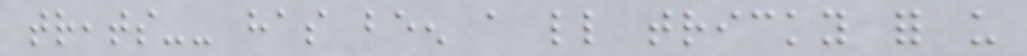treats-- has been a little tricky for us
